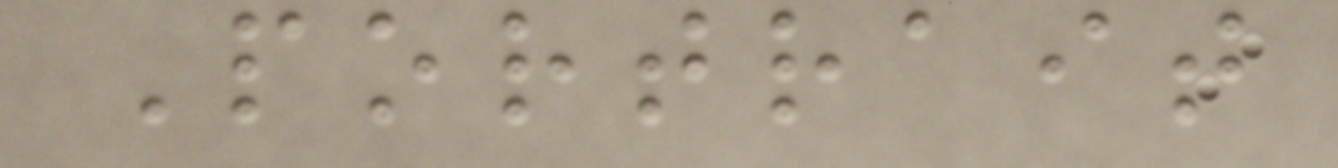Portrait
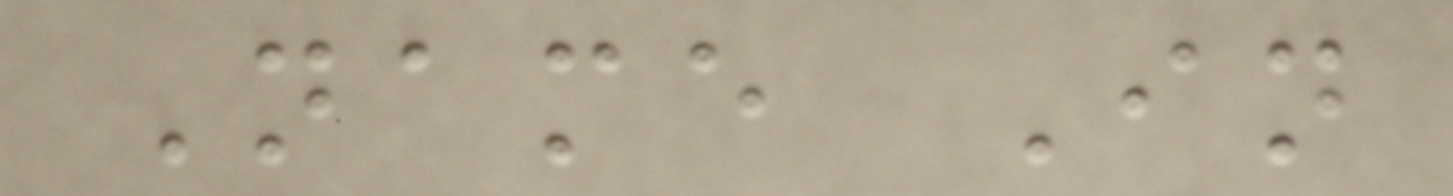Name In
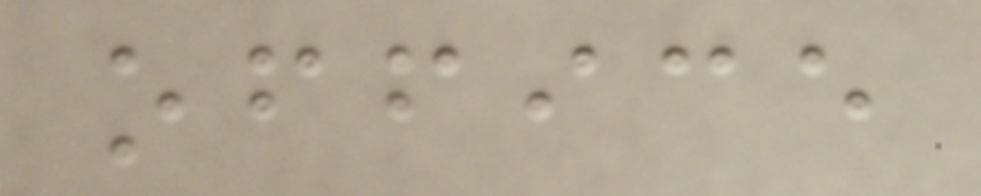office
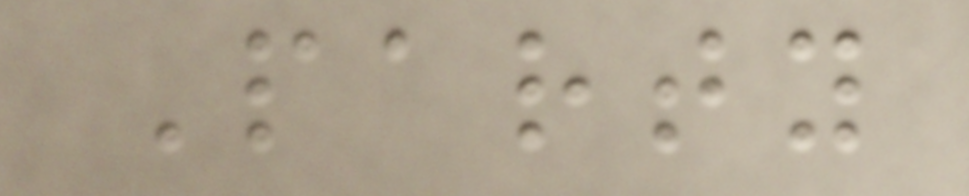Party
